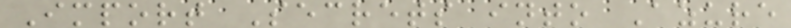Import Secrets into Azure
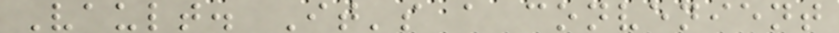Vault. It's a convenient
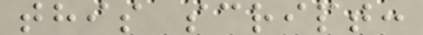this script:
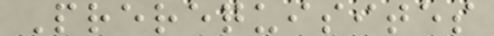Prerequisites
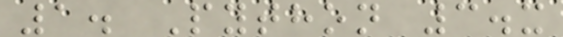1. Python 3.x
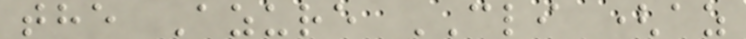the Azure CLI (az
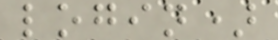login)
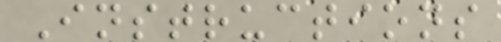Instructions
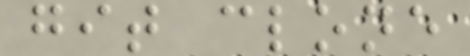git clone
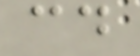cd
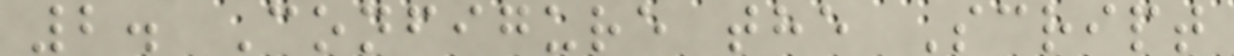2. Configure the Script
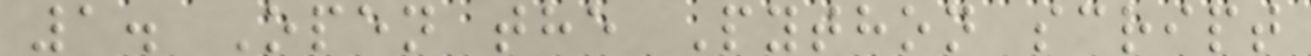1. Open the Python script
